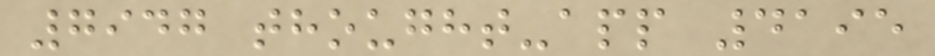7947 thought-app 4195
